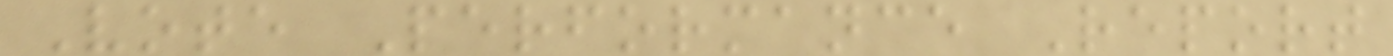Vote Performance Report
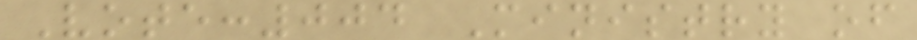Vote:004 Ministry of
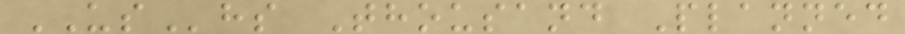UShs Thousand Planned
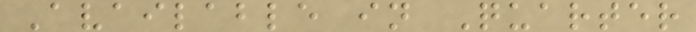Available in Quarter
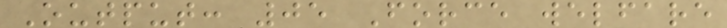Output: 05 Force welfare
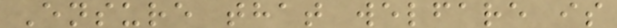Ensure that welfare is
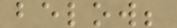below;
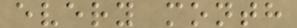every month
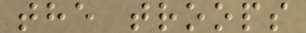the troops
